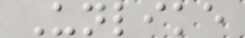Unlike
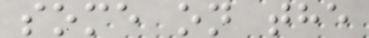some on the
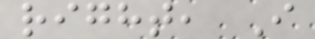right, I
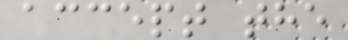accept the
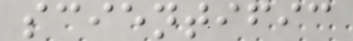scientific
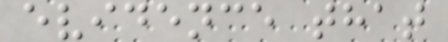evidence that
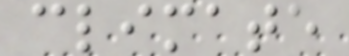climate
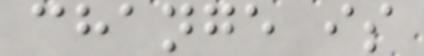change is
